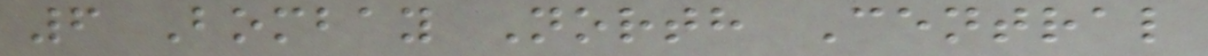6 Bombay North Central
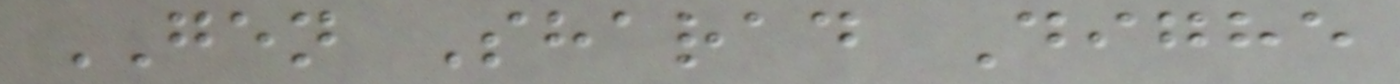GEN Sharad Dighe
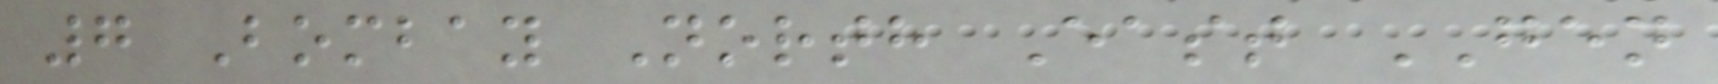7 Bombay North East GEN
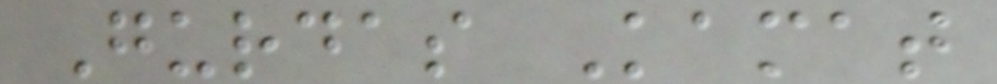Gurdas Kamat
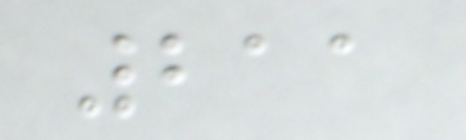211
